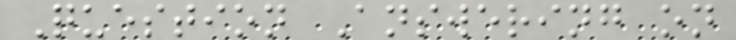Question Answering on
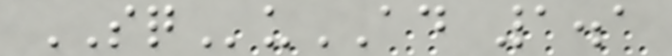SQuAD 1.1
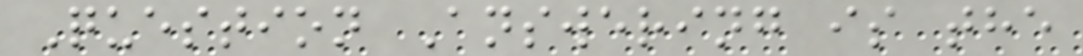Question Answering is the
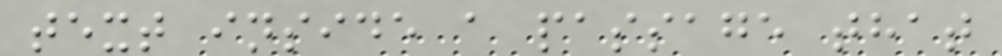text inside a passage that
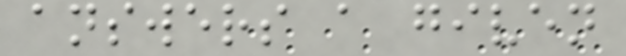answers a given
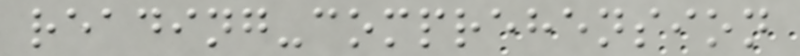reading-comprehension
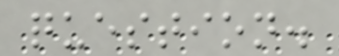question.
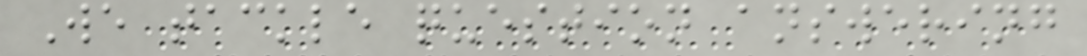We tackle question answering
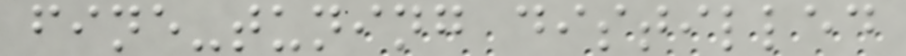fine-tuning distilled
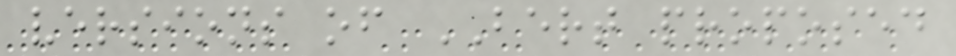versions of BERT proposed
